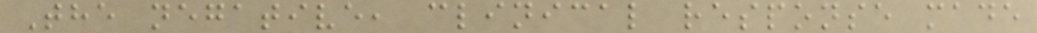The negative, clinical response made
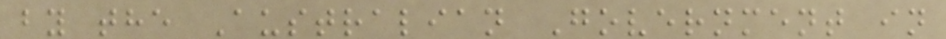by the Australian Government in
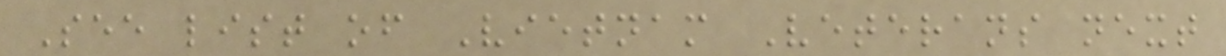See list of Vietnam Veterans next
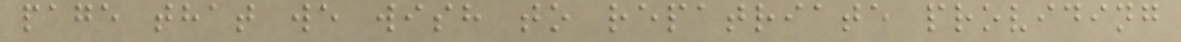page that we wish to repatriate providing
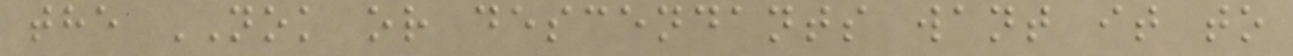the NOK or descendants want it to
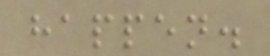happen.
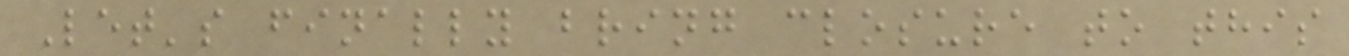Let's finally bring closure to this
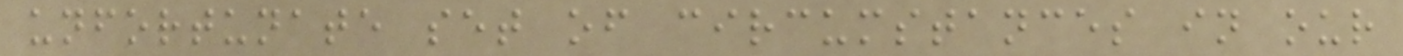unfortunate set of circumstances in our
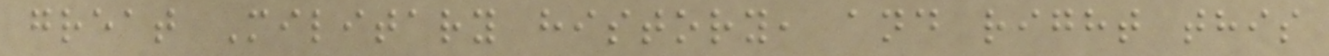great Military history, and right this
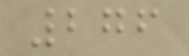276
